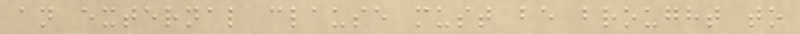an external clause must be brought to
